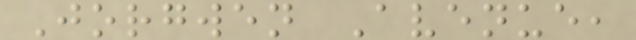Jorgwen Avenue,
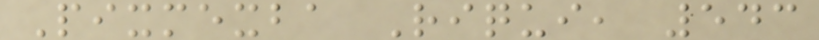Pixmexba Riqui, 543
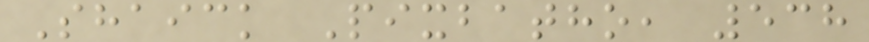Shaick Pixbatho, 538
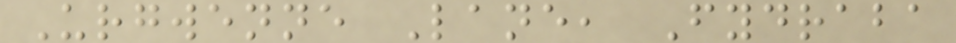Urgwenne Lane, Fydraba
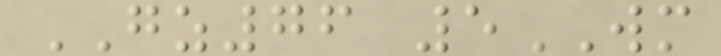GZ76 5WM
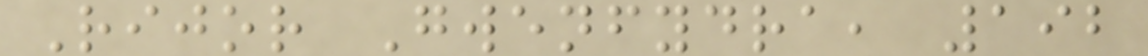Rijor Gwenfydra, 192
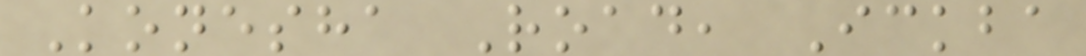Konesha Road, Ickba
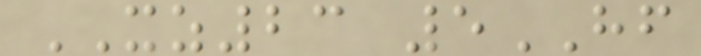XZ23 5HF
